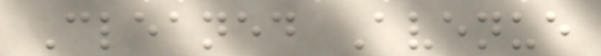Cleaned Avenue
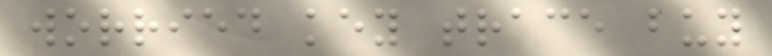worried key trace buy
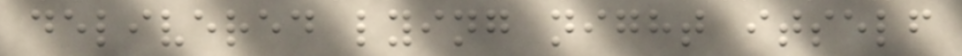delivered lying night itself
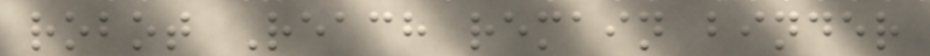robot Reach remain binder
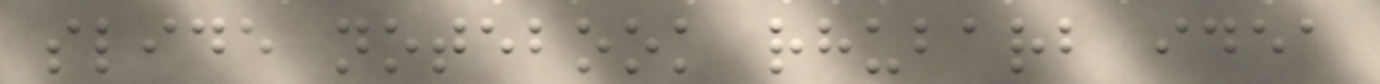slide notebook rhubarb idea
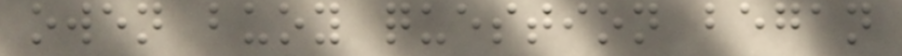owen buoy question began
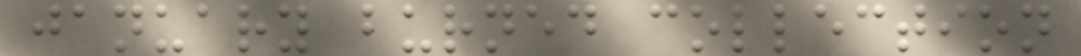january burned collection
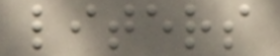liters
